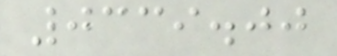0339.00
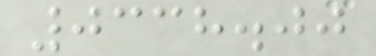0338.00
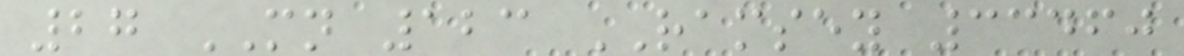27 MN 123 RAMSEY 33460
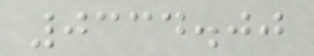0334.00
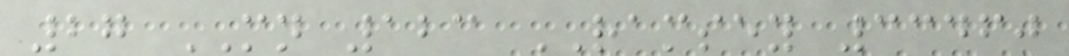27 MN 123 RAMSEY 33460
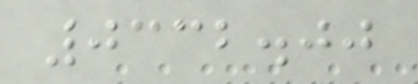0332.00
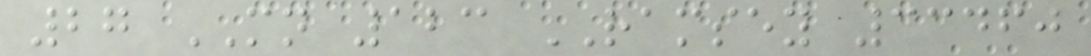27 MN 123 RAMSEY 33460
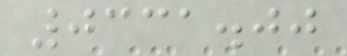0331.00
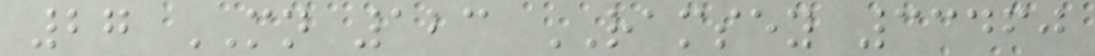27 MN 123 RAMSEY 33460
